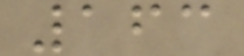163
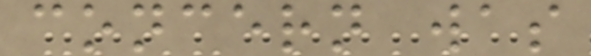concern was
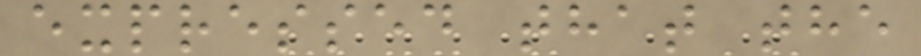expressed that the
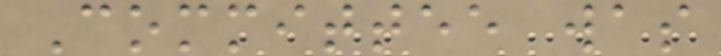Committee was
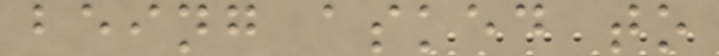being asked to
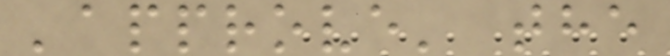'approve' the
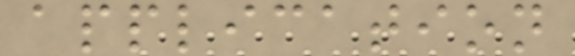application
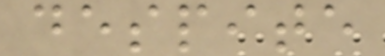despite
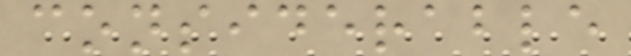considerable
